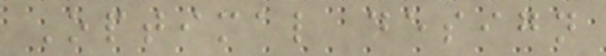Optimal design
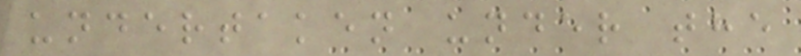undertaken under the
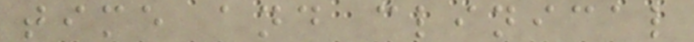time and clinical
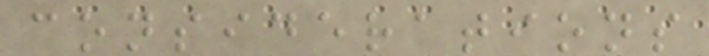considerations
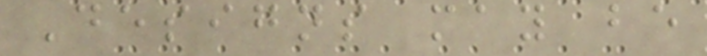Designs may be
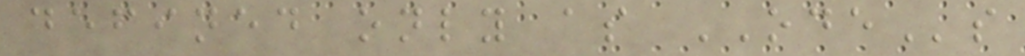defined only as ODEs
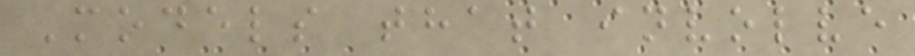Models that involve
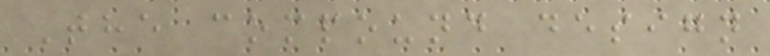The compound design
